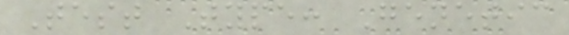Test Type: Genetic
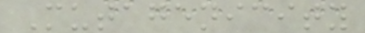Mutagenicity
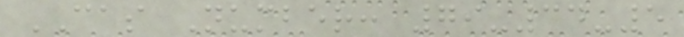CAS Number: 79-34-5
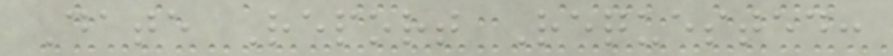Date Report Requested:
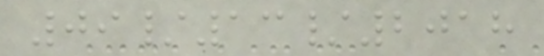09/13/2018
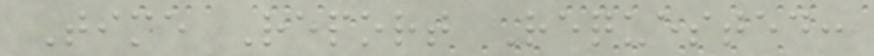Time Report Requested:
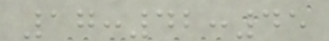17:42:45
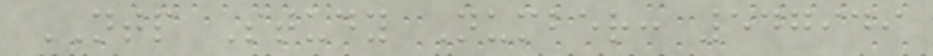NTP Study Number: 547949
